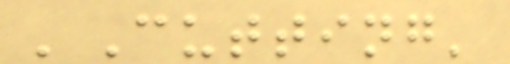'Cutting'
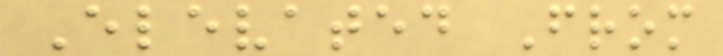Elevated From
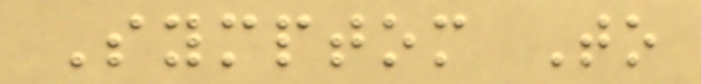Symptom To
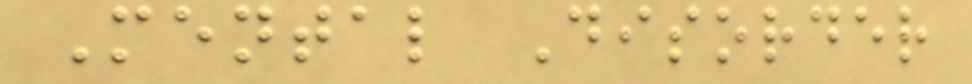Mental Disorder
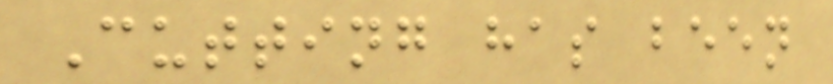Cutting has been
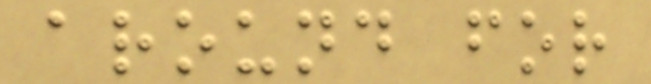around for
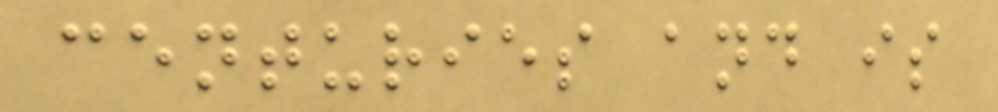centuries and is
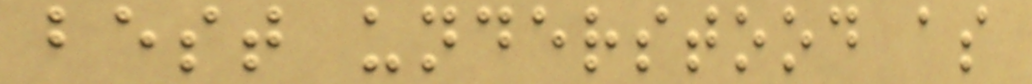best understood as
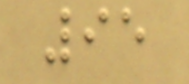95
